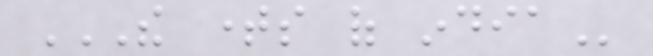THE TIMES OF INDIA
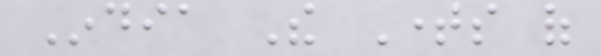India The Times of
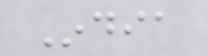India
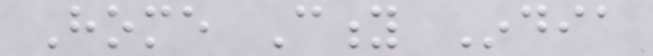Home City India
